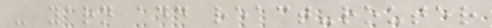- yarn add react-router
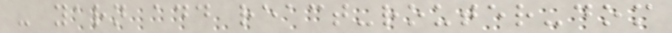- yarn add react-router-dom
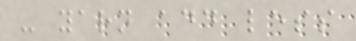- yarn add less
